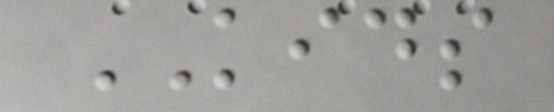KIDS
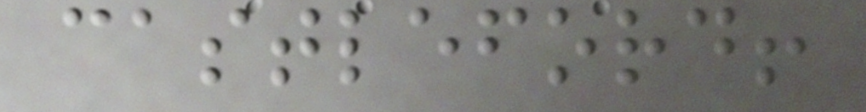castleford!
